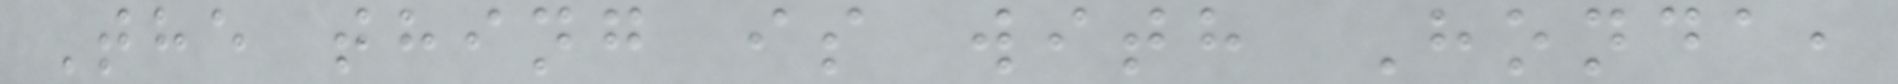The thing is with Honda,
